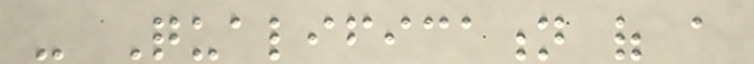- Qualification of a
